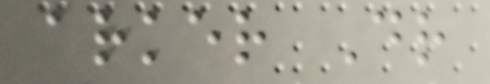arker Dr
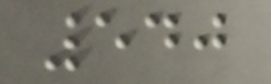540
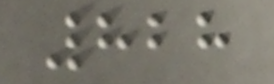828
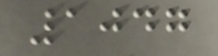1047
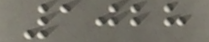1028
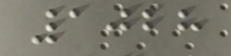1028
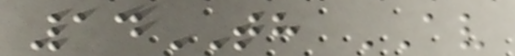14TH AV
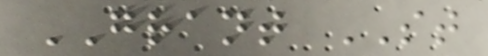GRANT ST
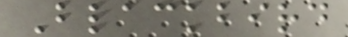Blackbird
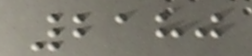2180
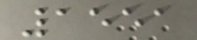1551
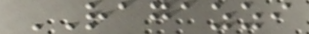RAGAZZI
